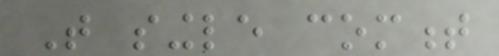That single comment
